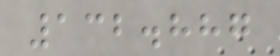132.887
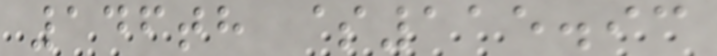146th $115.93
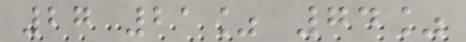27 21% 74%
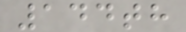144th
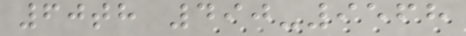60th 490-9568
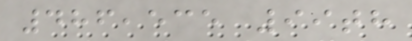486,535 99th
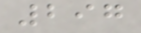297
